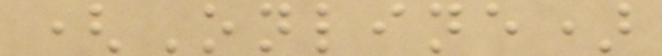(Online)
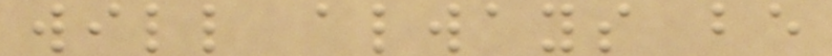will always be
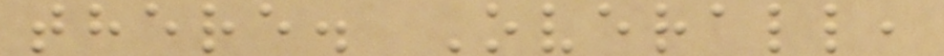there. Overall,
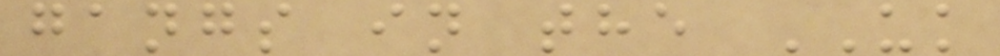gangs in the UK
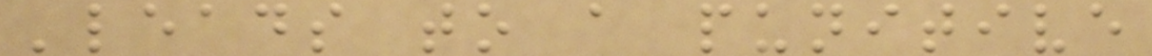'leads to a punitive
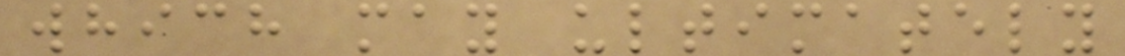which may ultimately
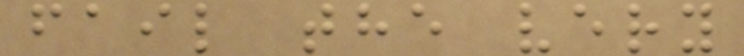fail the very
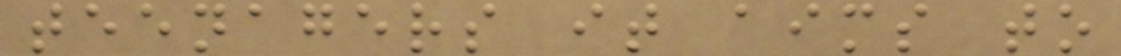teenagers it aims to
